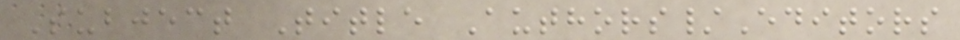Subject Title Authors/Editors
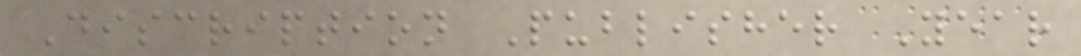Discription Publisher Year
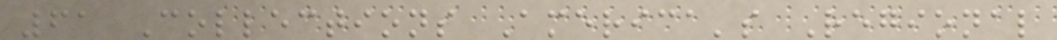61 Collections America's Regional
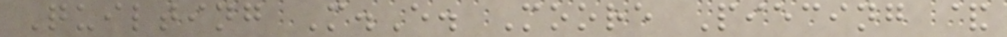Quilting M.E. Moore Piecing &
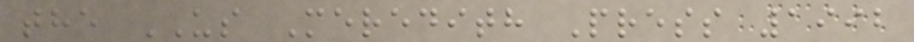the US Meredith Press 1992
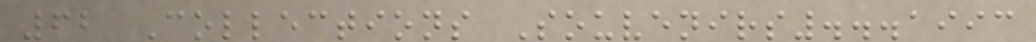62 Collections Souvenirs...1993
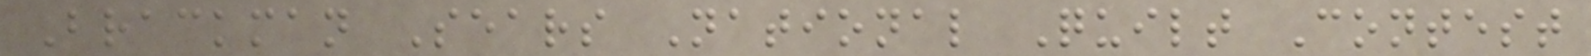Brackman Sears National Quilt Contest
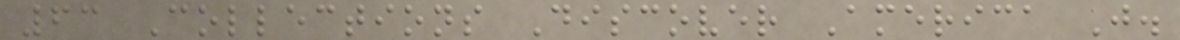63 Collections Discover America J.
